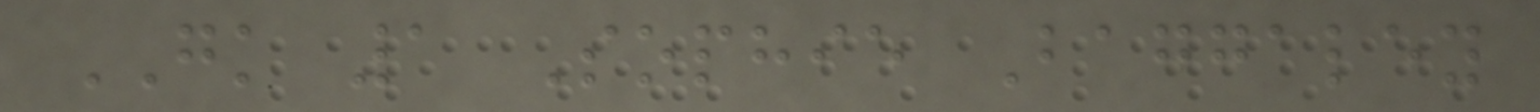GK 1 Sophie Baggaley
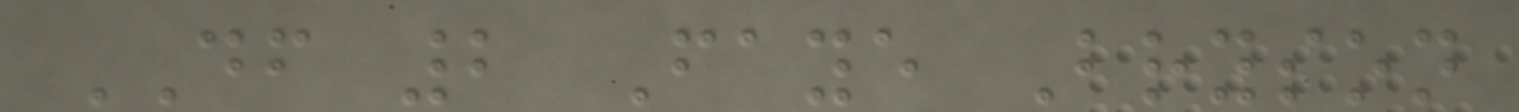DF 2 Faye Bryson
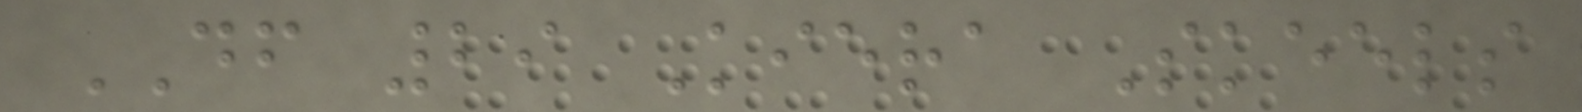DF 29 Kiera Skeels
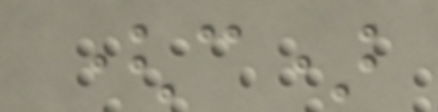(c)
